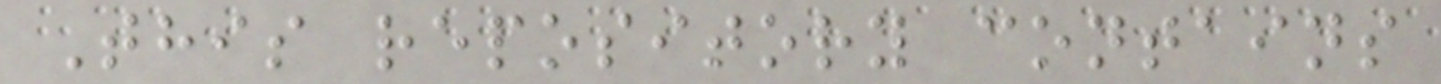This repository contains
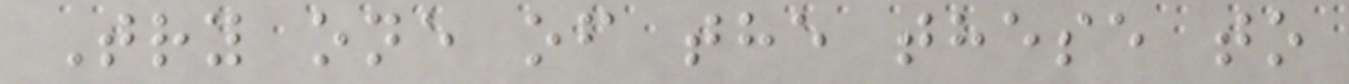Try one of the these to
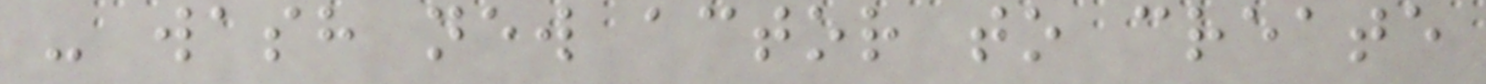- wash new actor to create
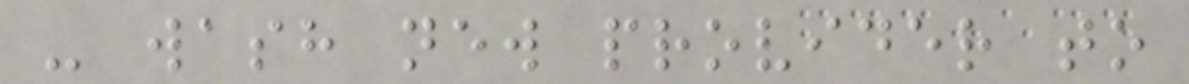- wash new provider to
